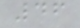46
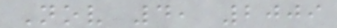Nov 4, 2009
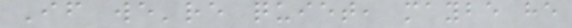If we're quiet, maybe he
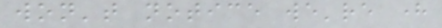won't notice we're here
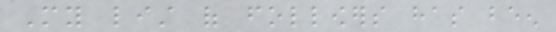My list of followers has been
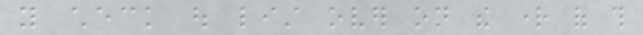you check out list over on the right of this
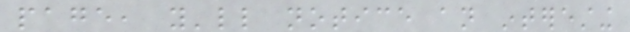page, you'll notice an interesting
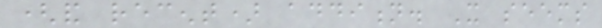(and recent) addition. It seems
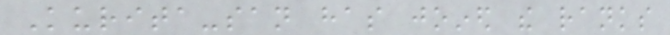Kurita-san has joined the ranks
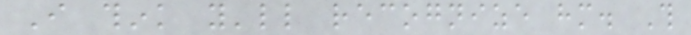I think you'll recognize him. This
